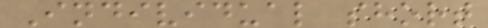Individual short
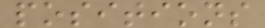positions
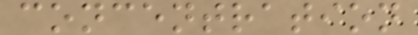concentration
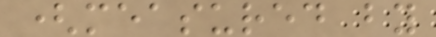(measured by
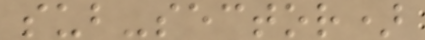sub-sector)
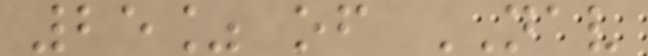25% of NAV
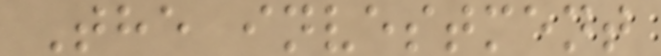The investment
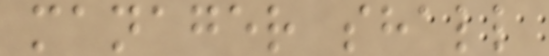manager shall
